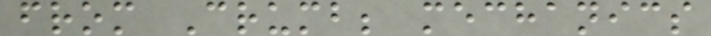from Crumb; mechanics
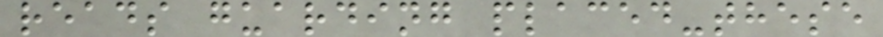reads guarding placed-these
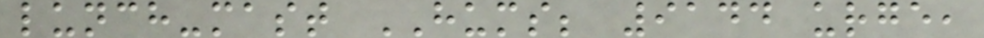lunch-mast HUMS; 9144 urge,
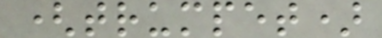(trumpet)
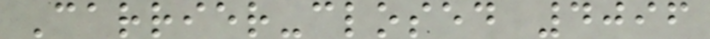Carrier-closed 4096
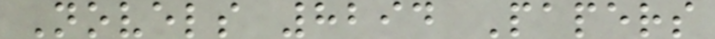Novels 8294 Papers
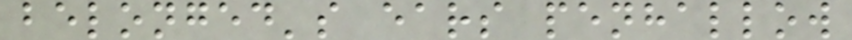belonged's ears penhallow
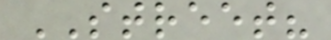STREET?
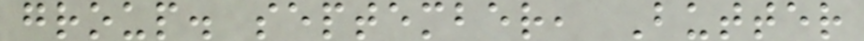group. september, Butter
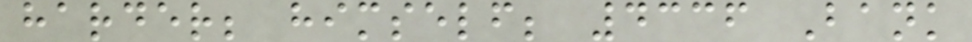harder; himself; 4336 Bank
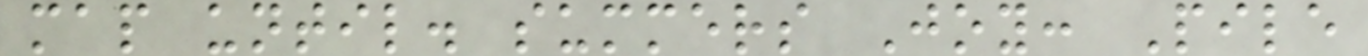map until. summers Joy: Pile
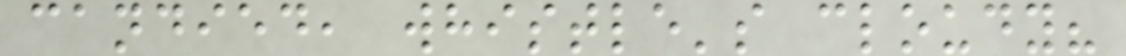candied, whistle's cloudy?
